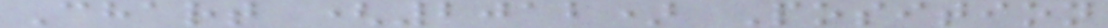Chart (2012) Position
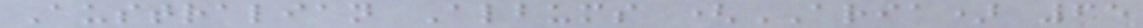Australian Albums (ARIA) 65
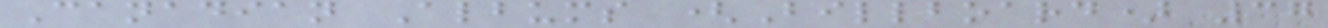Canadian Albums (Billboard) 37
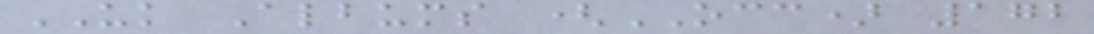UK Albums (OCC) 172
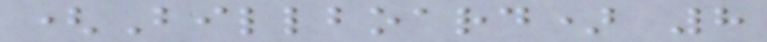(Billboard) 8
